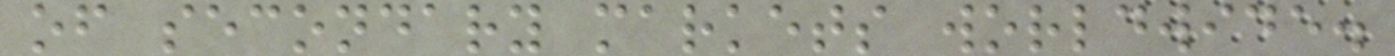of secondary markets worldwide.
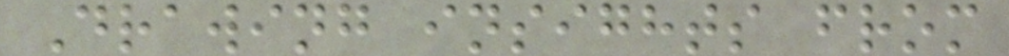Drawing insights from
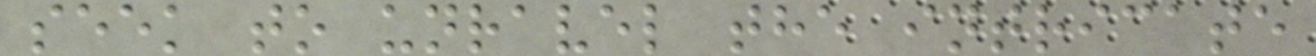seek to unravel the intricate
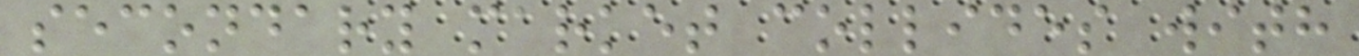secondary market collides with
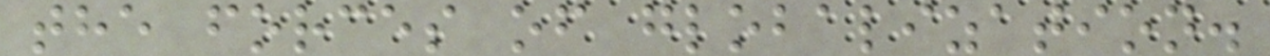the forces of globalization.
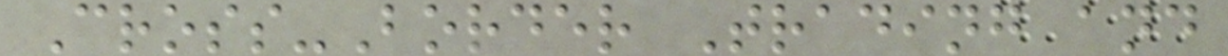Cross-Border Trading and
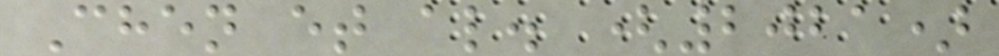Chen et al. (2021)
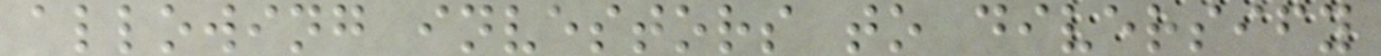allowing investors to diversify
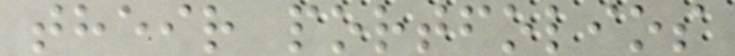their portfolios
